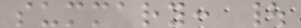summary: |
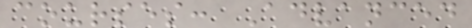courses: Advanced
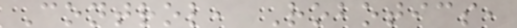Control, Robotics,
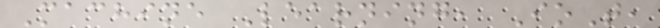Machine Learning, IoT,
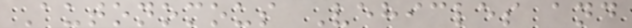Autonomous Vehicles and
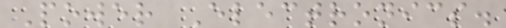Power Electronics.
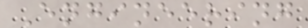Engineering
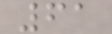61
